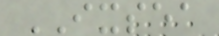IXSEA
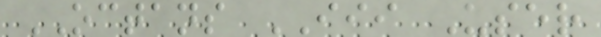OCTANS III User
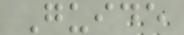Guide
